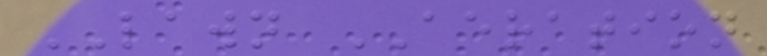LAWN AERATION
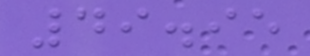49.95
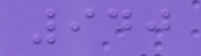940
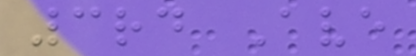3rd Ave
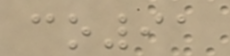co91
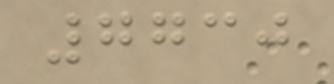7730
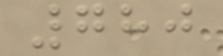780
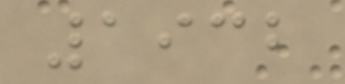1932
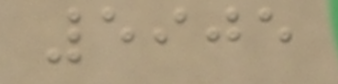5905
